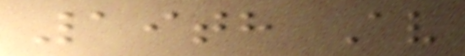19th Av
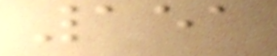151
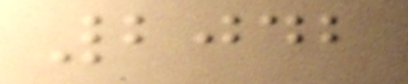2042
